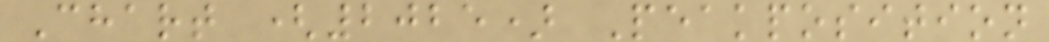Chart (2025) Peakposition
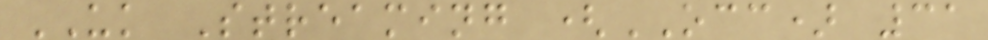UK Streaming (OCC) 31
